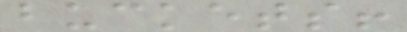buckets!
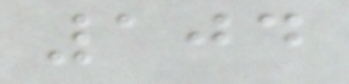104
